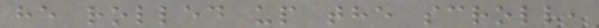he rolled up the scroll,
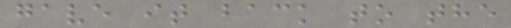gave it back to the
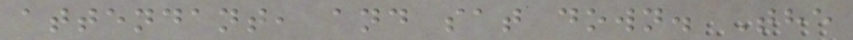attendant, and sat down. The
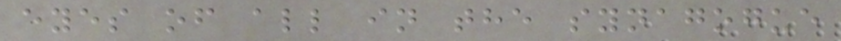eyes of all in the synagogue
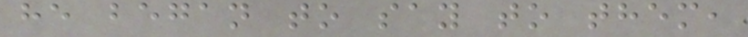he began to say to them,
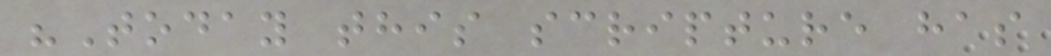"Today this scripture has
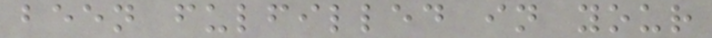been fulfilled in your
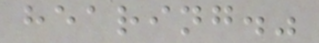hearing."
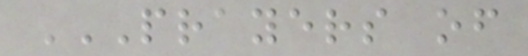PRAYERS OF
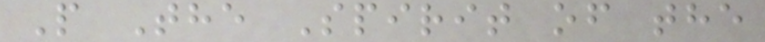P The Spirit of the
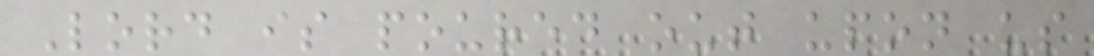Lord is poured out upon us
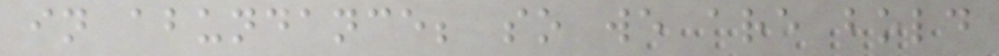in abundance; so we are bold
